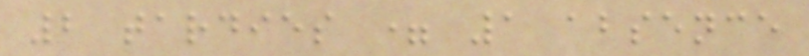2 tardies = 1 absence
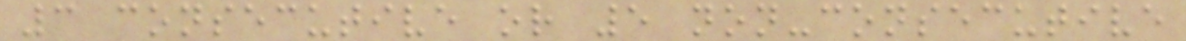3 consecutive or 5 non-consecutive
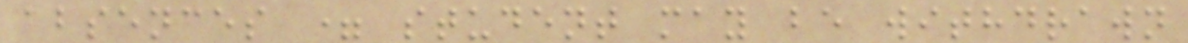absences = student may be withdrawn
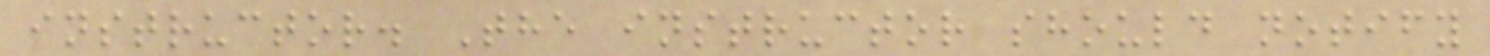instructor. The instructor should notify
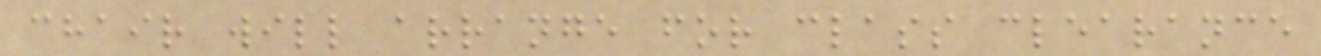chair will arrange for class clearance
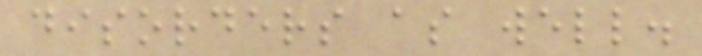disorders as well.
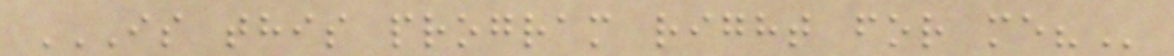IS THIS PROGRAM RIGHT FOR ME?
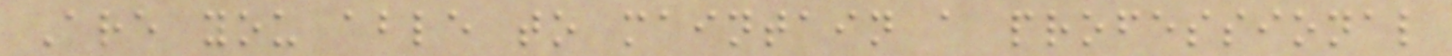Are you able to maintain a professional
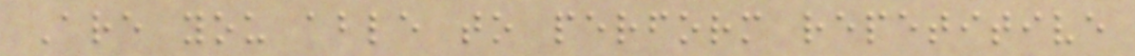Are you able to perform repetitive
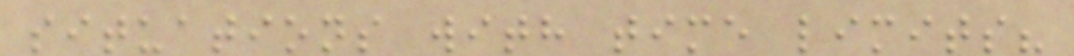situations with time limits?
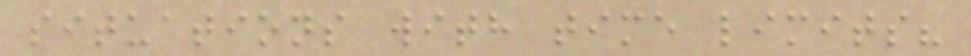situations with time limits?
